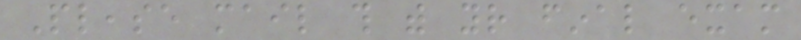Please mail this with your final exam
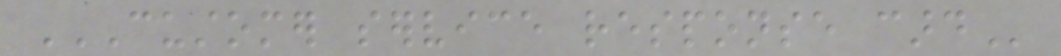CUSTOMER SERVICE RESPONSE CARD
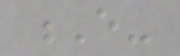E-
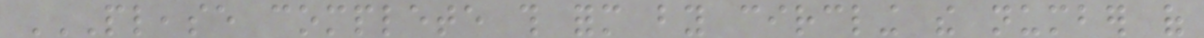PLEASE COMPLETE THIS FORM BY CIRCLING THE NUMBER OF
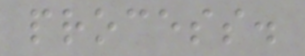process.
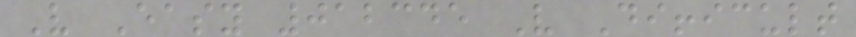Very Easy 012345 Very Difficult
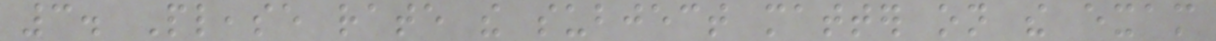3. Please rate the subject matter on the exam
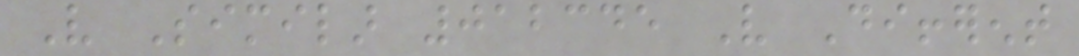Very Similar 012345 Very Different
